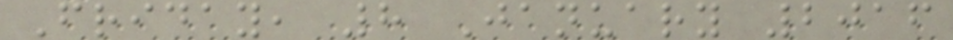Friday, 8 January 2016
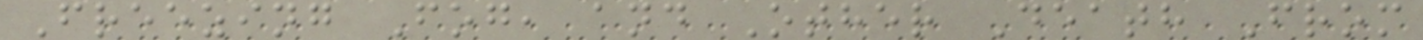Freezing Fog, and Other Death From
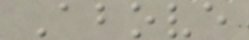Above
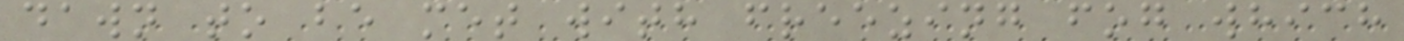dawn to be met with freezing fog which
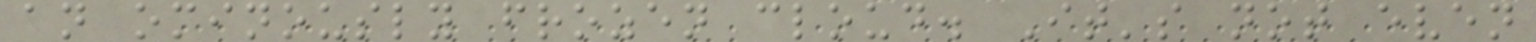an ominously frozen cloud. It's not even
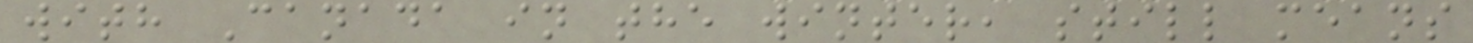with Canada in the winter, still means
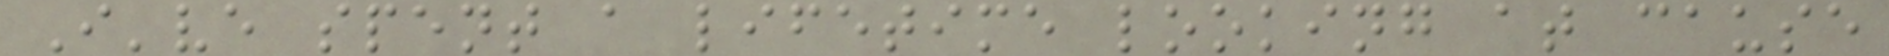I've spent a lifetime looking at cause
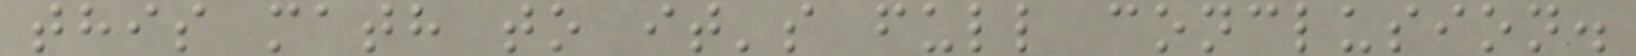this math to it's full conclusion.
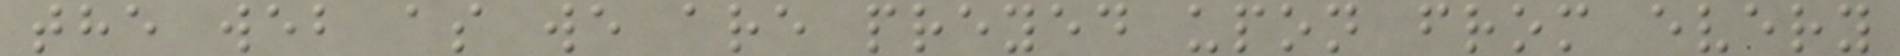the web as we are preyed upon from every
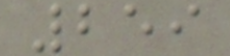259
